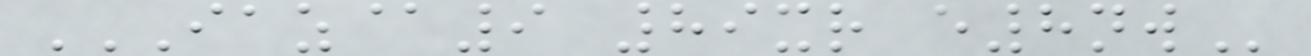IAZ@9 89XR E8NW
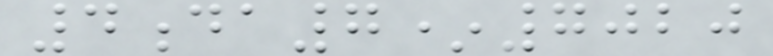4da7*7020
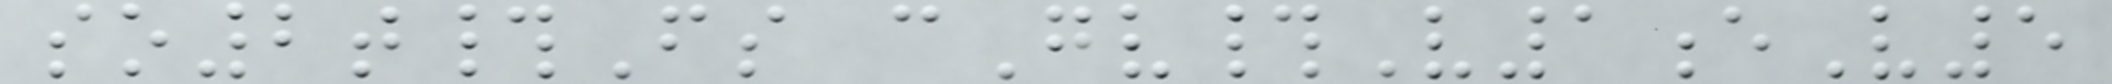so2t#Fs cGv#V1eV5
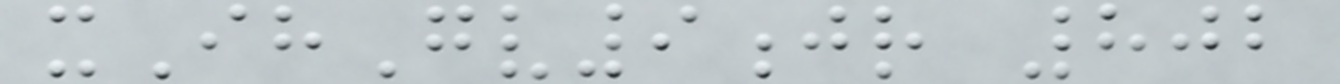xIhGv9jr 802
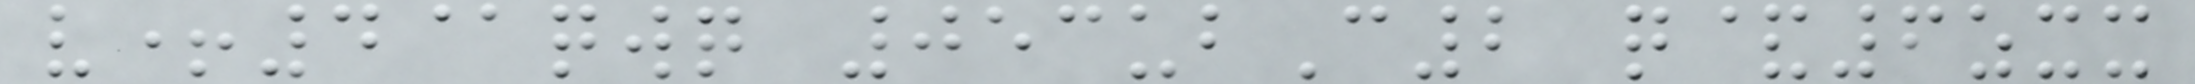v+4@qwq 053ubC2 q&6zxx
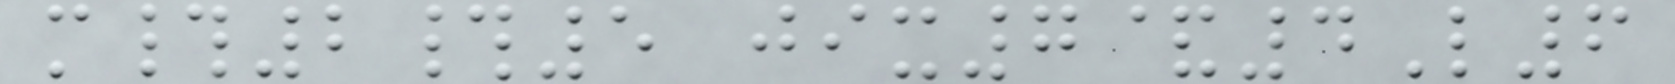m#2#5 jix7&4L6
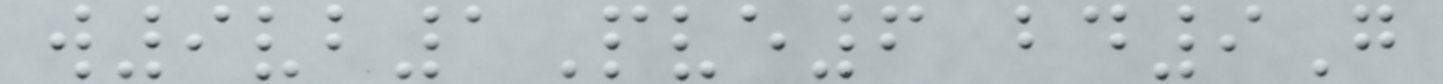w9vb1Pve6 bd9G
